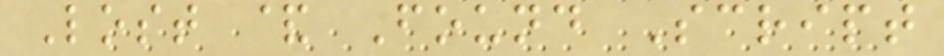Lost & Found Script
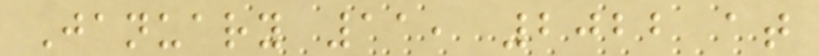January 11, 2022 at
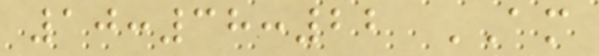10:38:22 AM
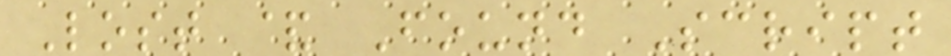Lost & Found Script
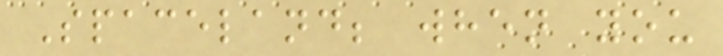Spaceland; when you
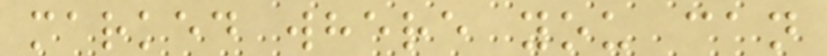marked where you can
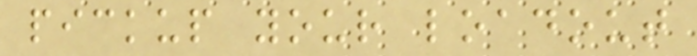pickup your loadout
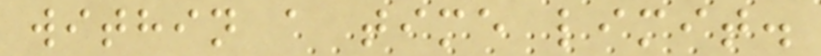within a time limit.
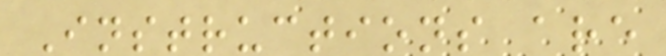Instructions are
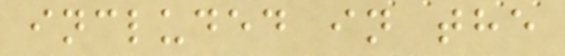included in the
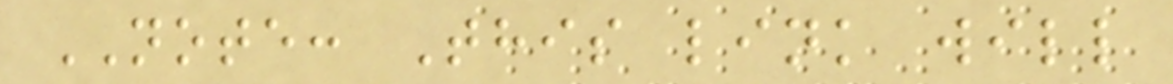NOTE: This link will
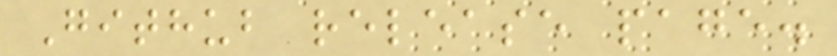Github release page.
